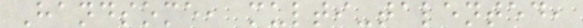Handsome, multi-talented,
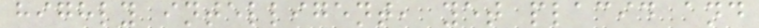highly intelligent, yet placid and
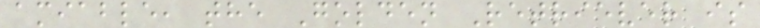amiable, the Golden Retriever is
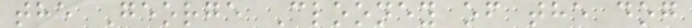the George Clooney of the dog
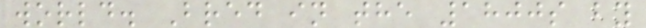world. Bred in the 1800s by
